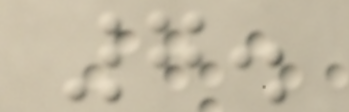7.
